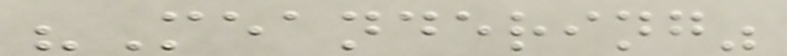"Meandering"
